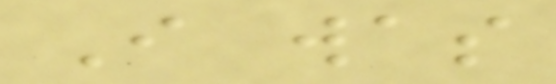I was
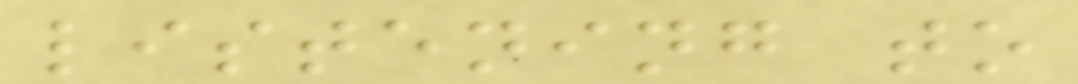listening to
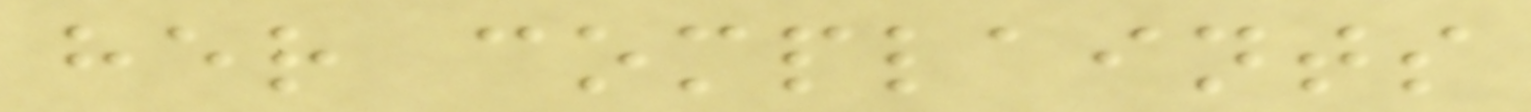her complaints
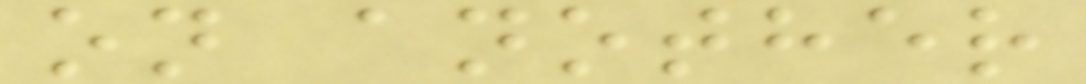on another
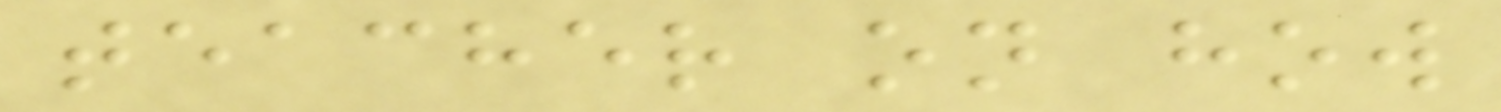teacher on how
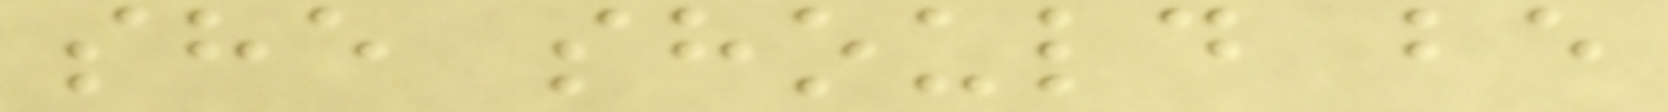she should be
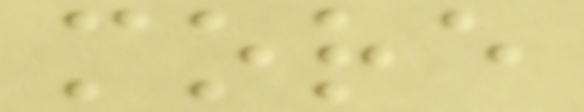more
